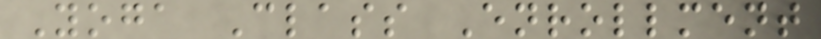Yoga Class Enrollment
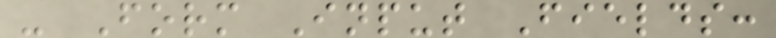- Form Input Fields:
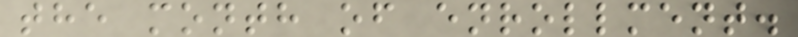the month of enrollment.
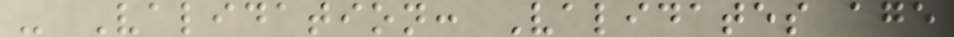- Validation: Validates age
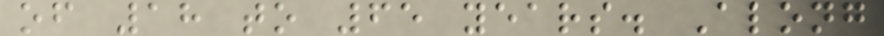of 18 to 65 years. Along
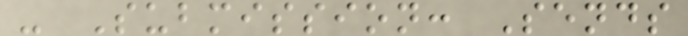- Submission: Sends
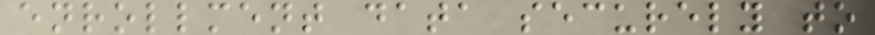enrollment data securely to
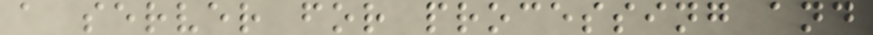a server for processing and
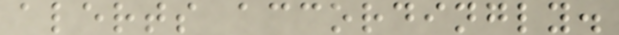alerts accordingly.
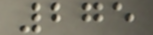275
